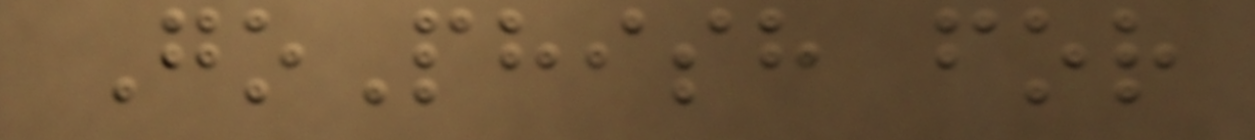GoPhish for
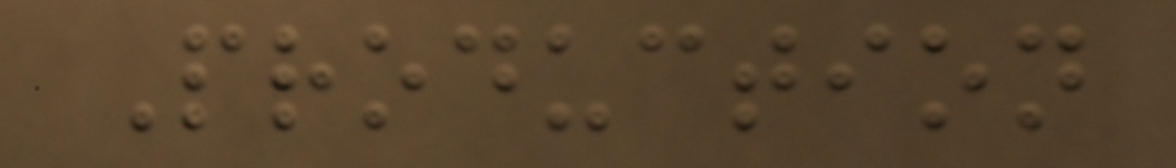Production
